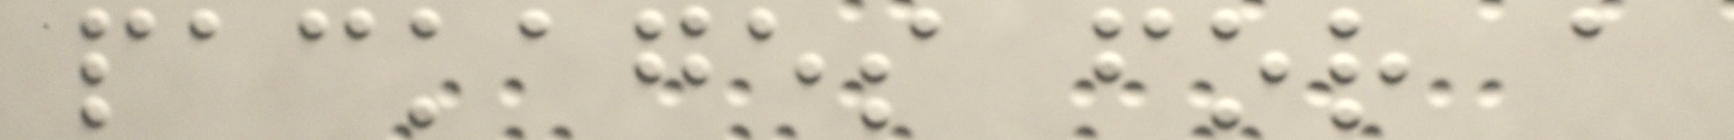packages for a
